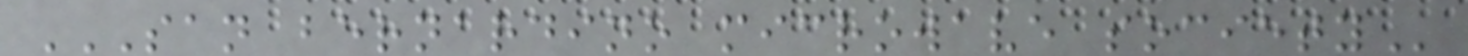SAN BERNARDINO MICROWAVE SOCIETY
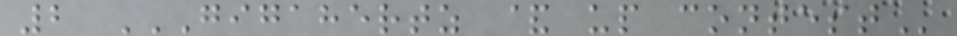2 GIGAHERTZ & UP CONTEST
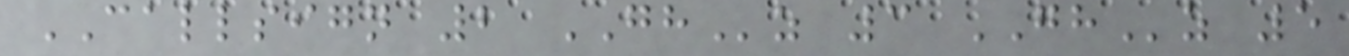CALLSIGN 2 GHz 3 GHz 5
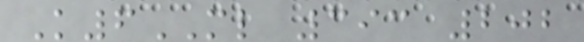K6ML 393 202
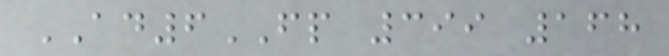AD6FP 399 168
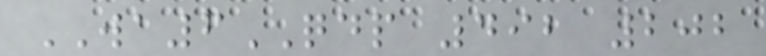WA6QDP 492 202
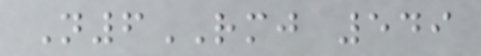N6RMJ 549
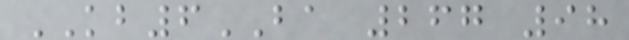KB6BA 267 98
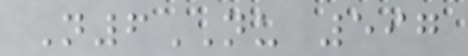N6NU 597
